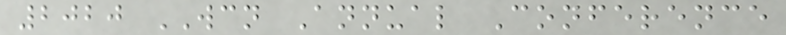2020 WCN Annual Conference
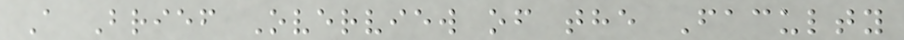A Brief Overview of the Faculty
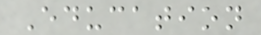Education
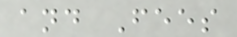and Fees
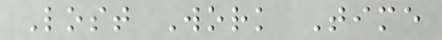Lost Work Time
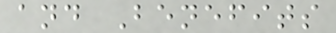and Benefits
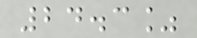24.3%
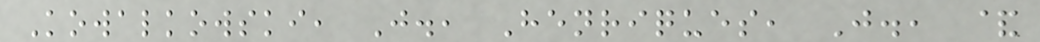Kowalkowski, J., Henriques, J., &
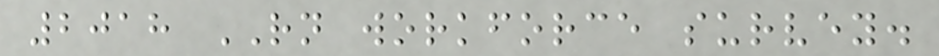2018 RN workforce survey.
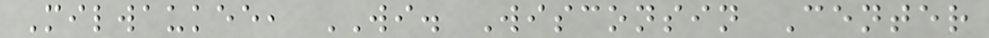Milwaukee, WI. Wisconsin Center
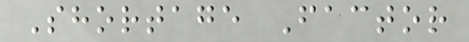Shortage Factor
